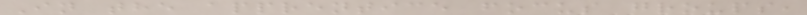In the apprentice focus groups,
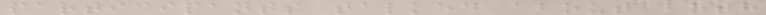participants talked about both
